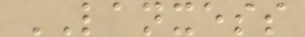LANXESS
